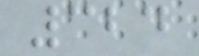324
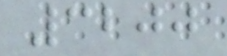3200
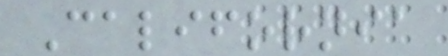California
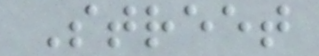Street
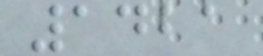1421
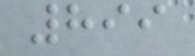899
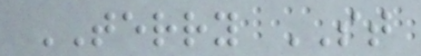TERRY ST
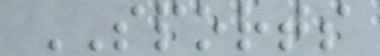SPORTS
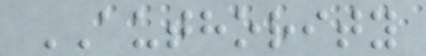AUTHORITY
